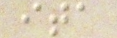ita
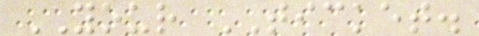YOUR TICKET.
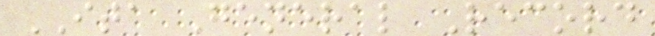ITA General Record
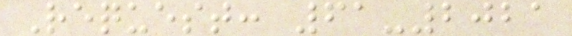Request: 61-2021
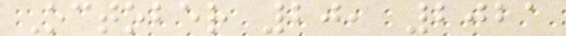October 20, 2021
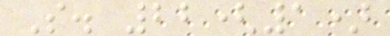S. 22(1)
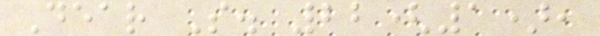Dear S. 22(1),
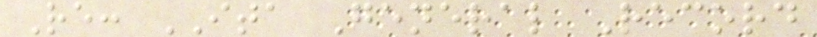Re: ITA General Record
